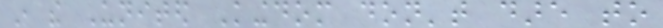in the United Kingdom don't dare to
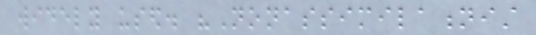widely used. "Nonassimilationist
